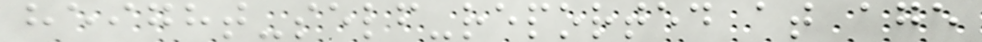height-self-reported at age
